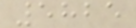5825
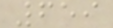659
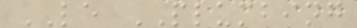LE PLUMBING
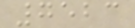7523
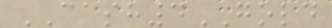CASH4GOLD
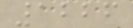1226
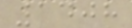1408
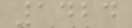1424
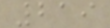219
